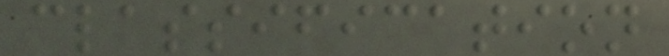classification
